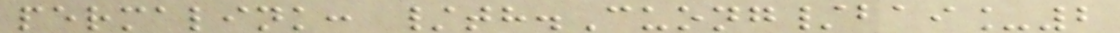permalink: /th.Cuong/bai_2
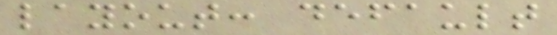layout: default
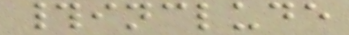#include
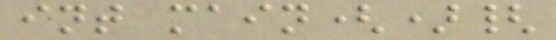int main(){
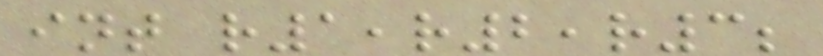int r1,r2,r3;
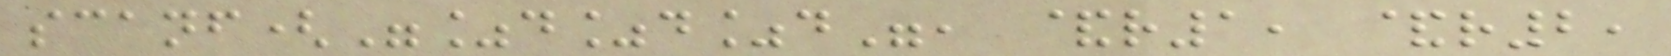scanf("%d%d%d", &r1, &r2,
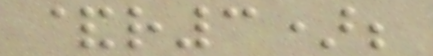&r3);
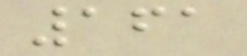161
